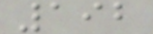192
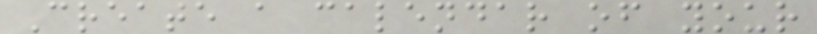Create a calendar of your
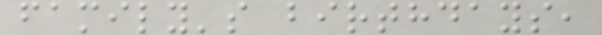family's birthdays,
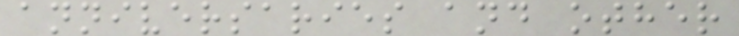anniversaries and other
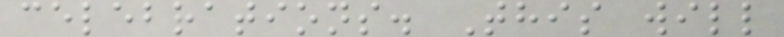celebrations. This will
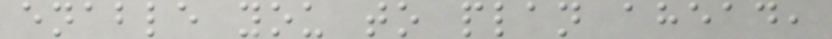enable you to plan ahead,
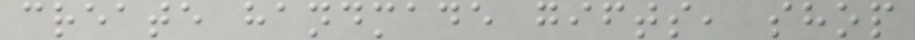create handmade gifts, shop
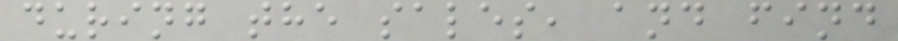during the sales, and find
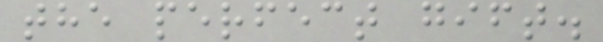the perfect gift.
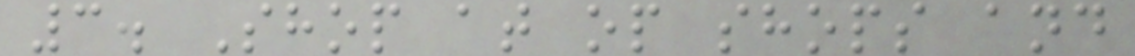3. Shop at op shops and
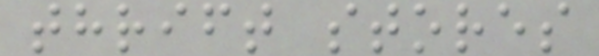thrift stores
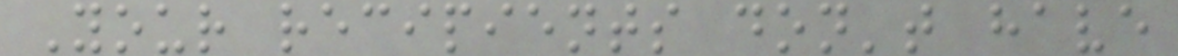Your recipients don't have
